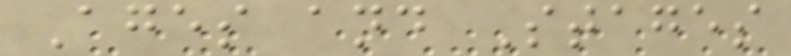Ages and Stages
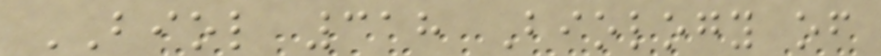BIOL 318 Biology of
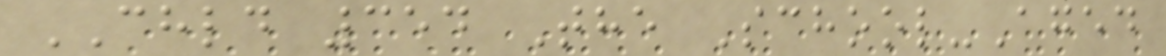CHLD 354 The School-Aged
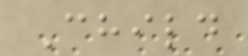Child
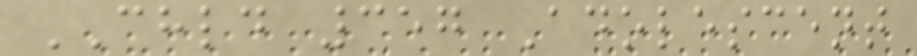CHLD 357 Adolescent
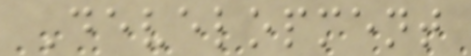Development
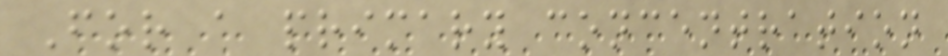For a primary concentration
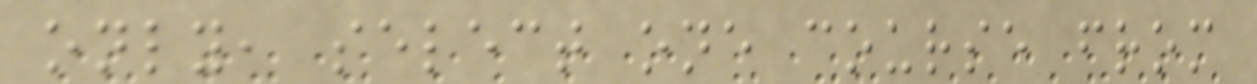only, select one course from
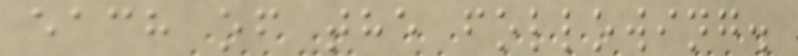each of the following.
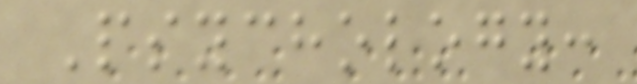Psychology:
